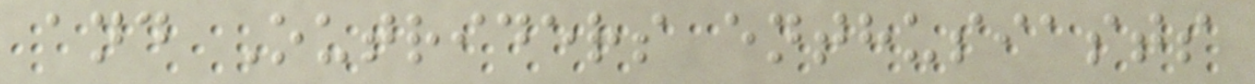and Outriders enthusiasts
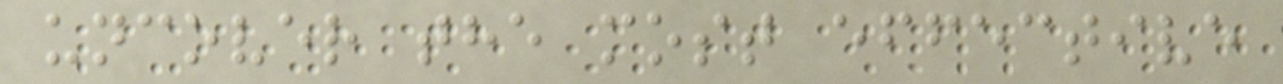uncover the most effective
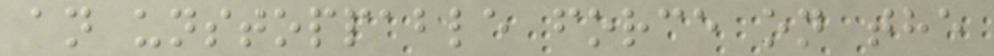an unstoppable force on the
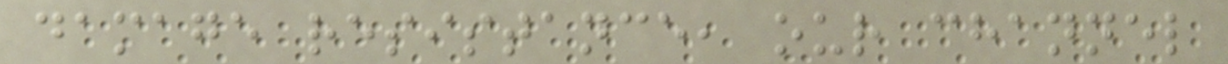damage resistance, our channel
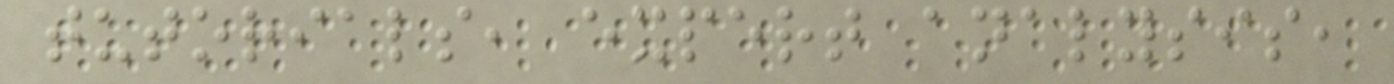tutorials, expert analysis,
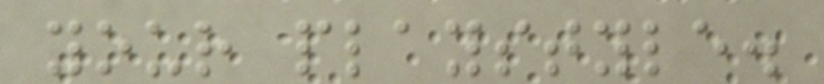your playstyle.
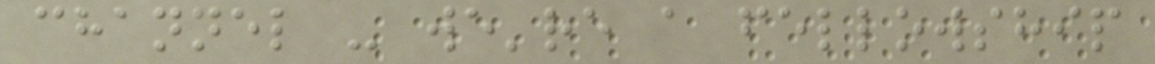channel - we're a fellowship
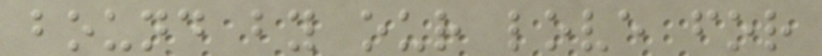bound by our love for
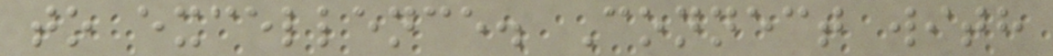to excellence. Connect with
